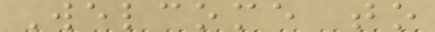Welcome to
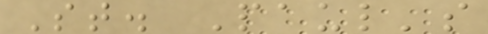St. Paul's
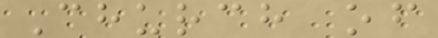Church of
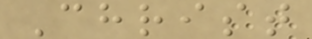Christ
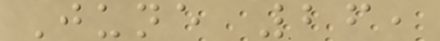June 26,
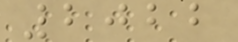2022
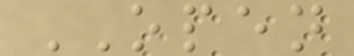OPEN
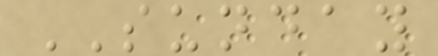SUNDAY
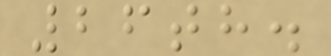26th.
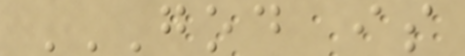GOD IS
